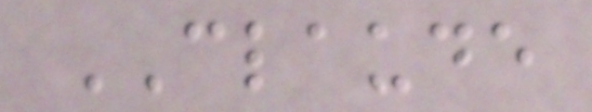CLAUDE
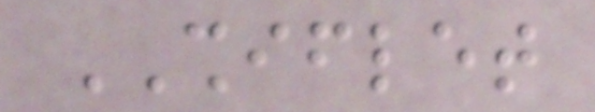SHIFLET
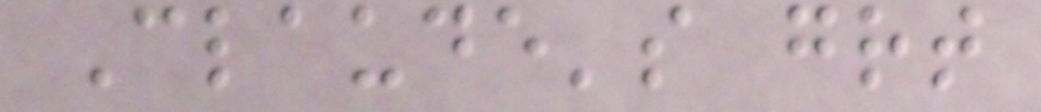Claude's great
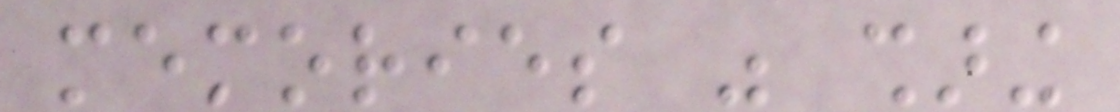memories was sharing
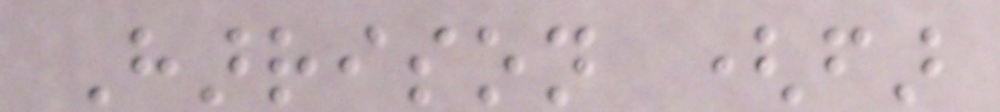Harrison (far
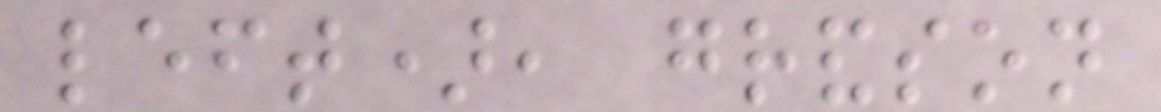left), grandson
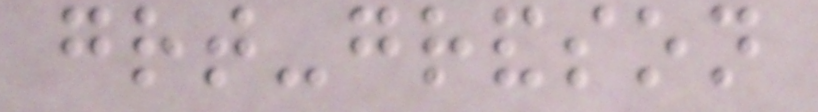great-grandson
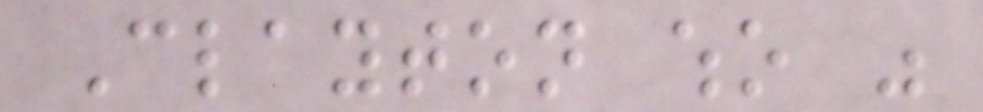Clayton who was
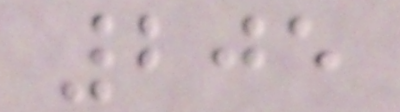205
